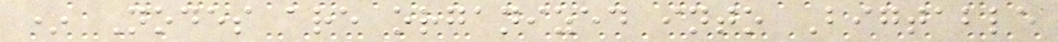* Nodes are organized into Bigtable
